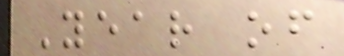Year of
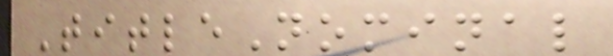TitleNominal
